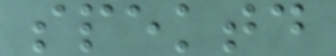spektd
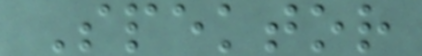Spektor
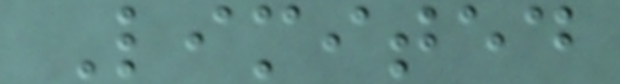Limited
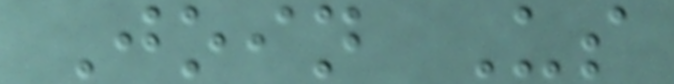Join Us
